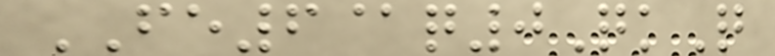FE6@q0QkQ
